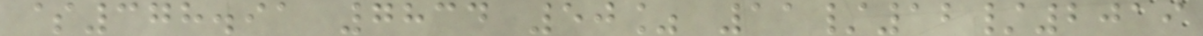$378.91 7834 50% 11/12/2019
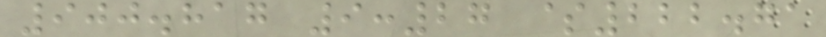900.817 9:27 $222.71
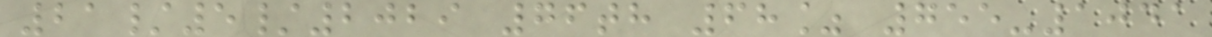21/5/2029 76th 68% 755-1041
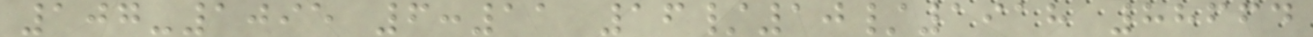107-1095 6:11 16/10/1918 88664
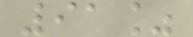91%
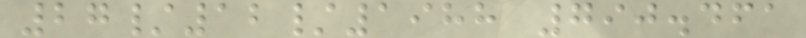27/12/1988 790.461
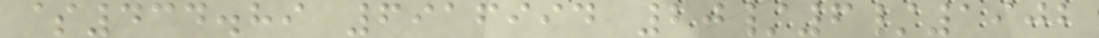$434.89 6916994 20/6/1902
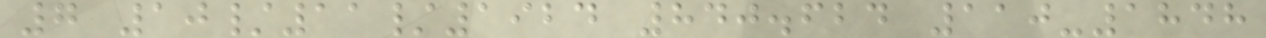7 10/11/1924 840.624 110-1848
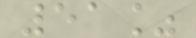51%
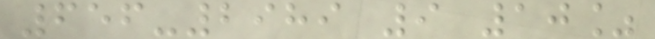656-2989 9 10%
